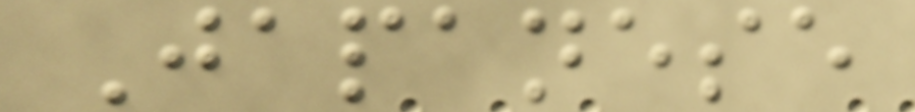Japanese
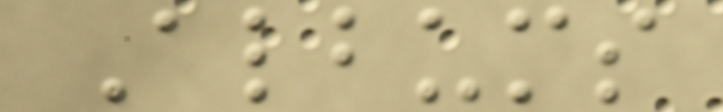Albums
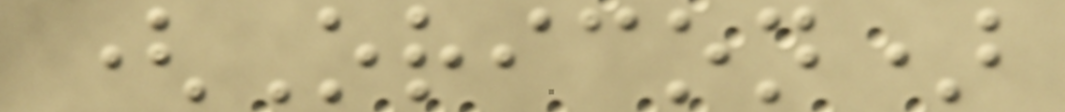(Oricon)
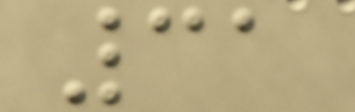31
